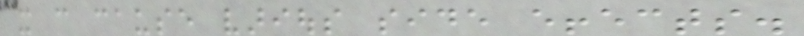it can cause various side effects.
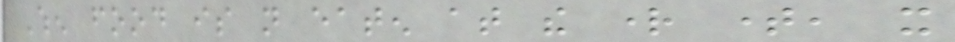When food is not eaten at the right time, it
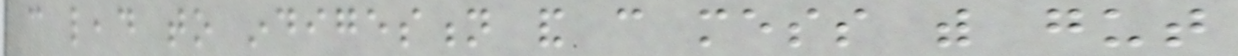can lead to indigestion and can mess with gut
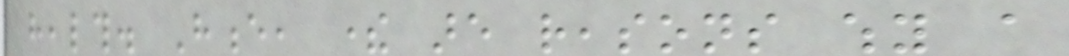health. Hence, there are reasons why a
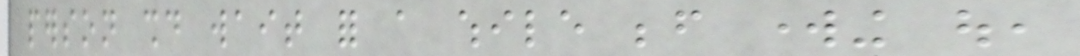person should wait for a while before working out,
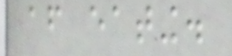after eating.
